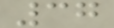37
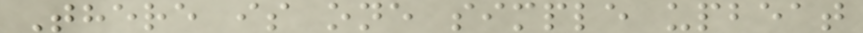There is one simple upbeat
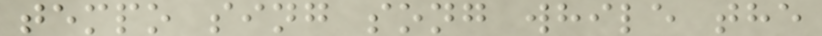tempo sing song while the
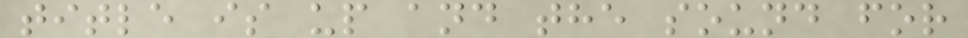title is up and the sound for
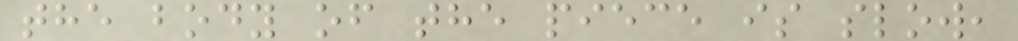the body of the piece is slow,
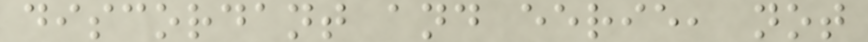discordant and eerie, not
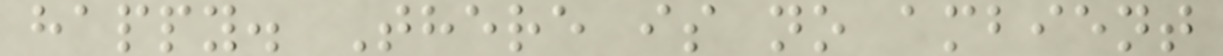happy. There is no ambient
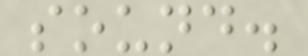sound.
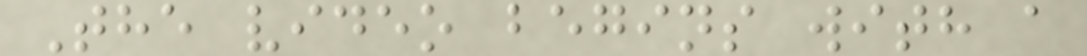The video begins with a
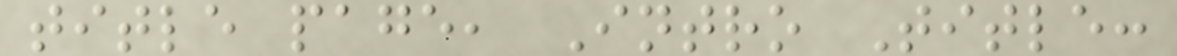title page, Intro Title:
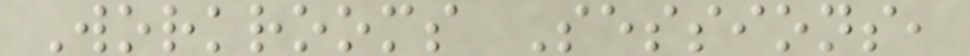Workrooms Sessions,
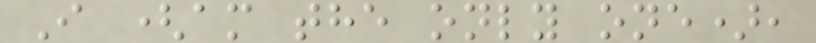I (am the only one),
